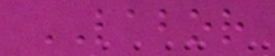LABOR
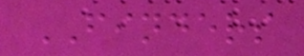FINDERS
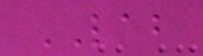LAB
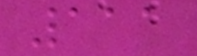111
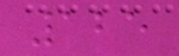125
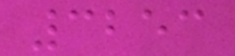3253
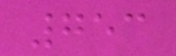753
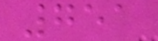751
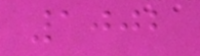1002
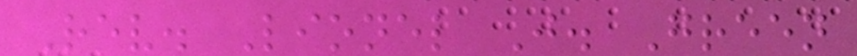Rev. Lionel J. Green
